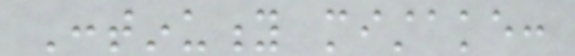Continuity mistake:
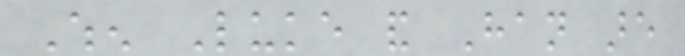When Luke and Han are
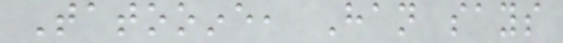Tatooine, Han says
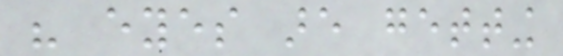his eyes are getting
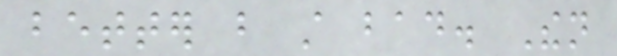better but still bad. Then
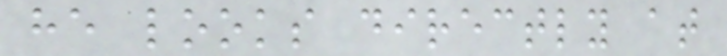he looks directly at
